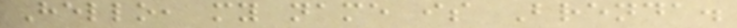Hello, my name is Brenda.
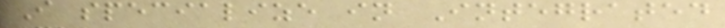I specialize in Integrated
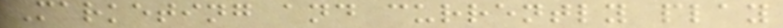Marketing and currently play
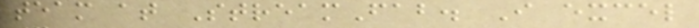team at StreamFab. I excel
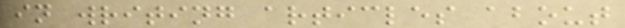in writing articles about
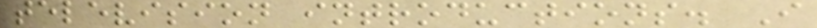television introductions. I
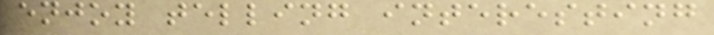enjoy telling interesting
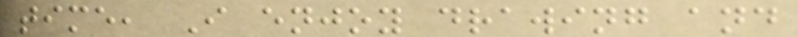time, I enjoy drawing and
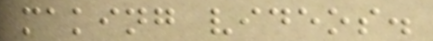making videos.
